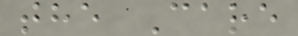the Care
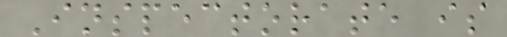Inspectorate is
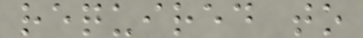required to
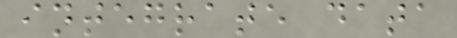integrate data
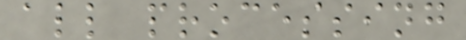all processing
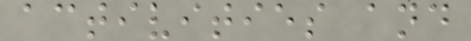activities and
